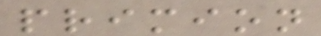primion
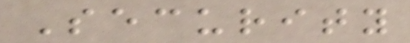Security
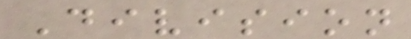Division
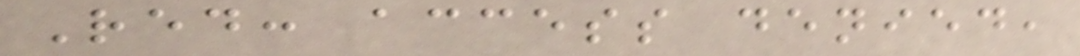Red: access denied,
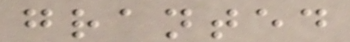granted
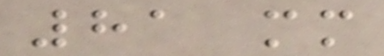81 mm
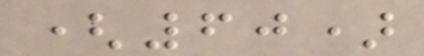(60)
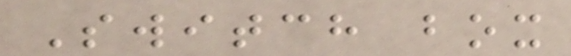Switch box
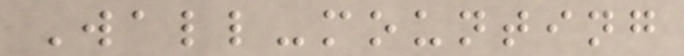Wall-mounting
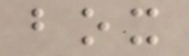box
